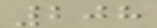208
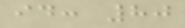id: 80
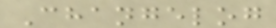Changelog
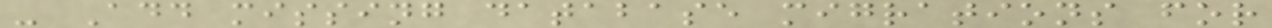- Add missing database migrations for
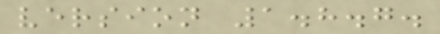version 1.8.7.
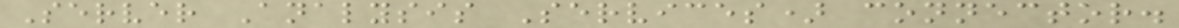Server Analysis Services) connector.
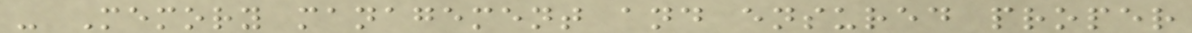- Memory management and ensured proper
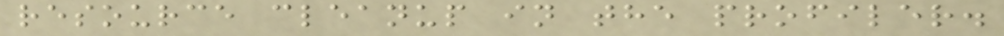resource cleanup in the profiler.
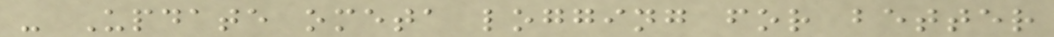- Update ometa logging for better
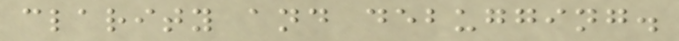clarity and debugging.
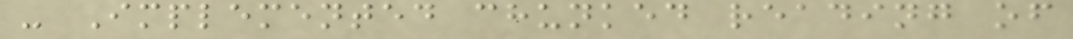- Implemented chunked reading of
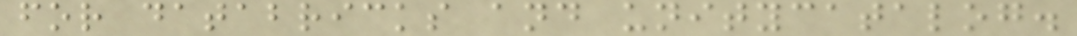for databricks and unitycatalog.
